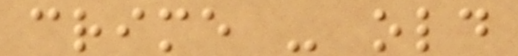crime - old
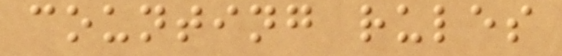counting rules
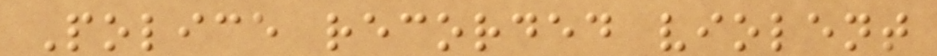Police recorded violent
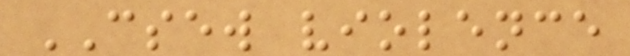CSEW violence
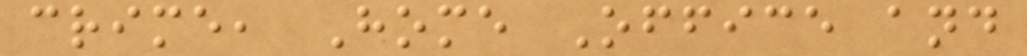crime, Home Office and
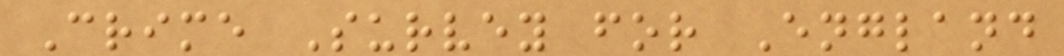Crime Survey for England
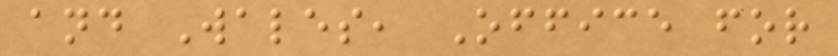and Wales, Office for
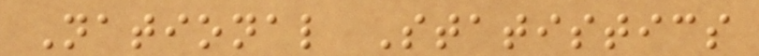National Statistics
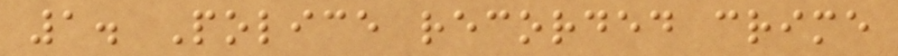1. Police recorded crime
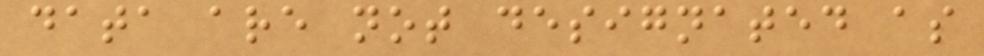data are not designated as
